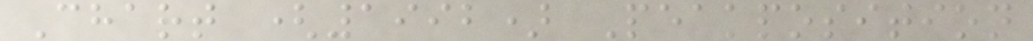Chart (1992) Peakposition
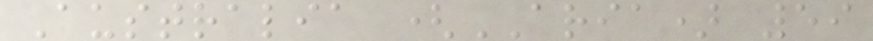Australia (ARIA) 59
